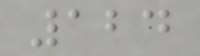124
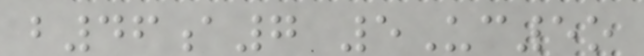b46a7 5Uc5o
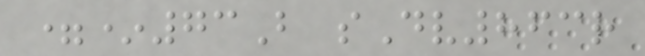=*73B sDv863r
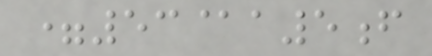=53@a5f
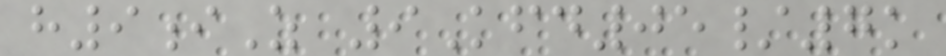h9iZ 9Kfd05/7k
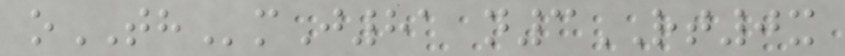oTHmJ81 n3RT0x
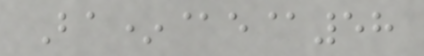Ba*@e@58
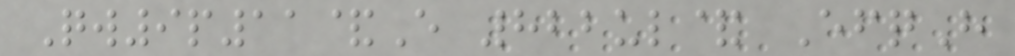Qw9p11&E 822ul& EfqH
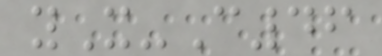yX-C46
